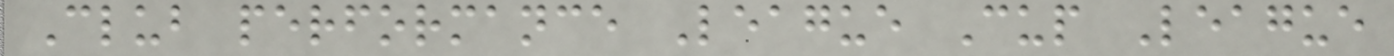Club performance League Cup League
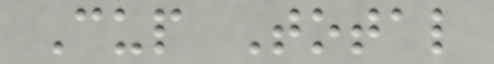Cup Total
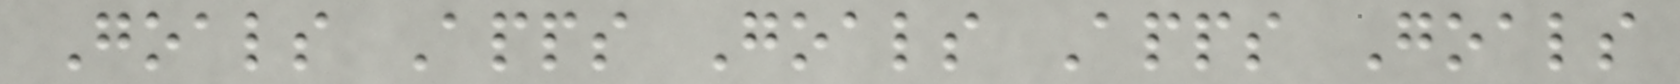Goals Apps Goals Apps Goals
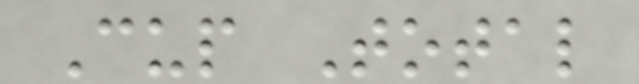Cup Total
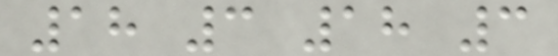18 3 18 3
